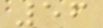56
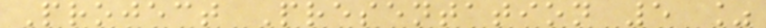Project Presentation 5 %
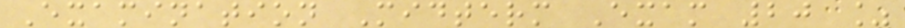Examination Midterm Exam 20 %
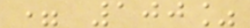= 100%
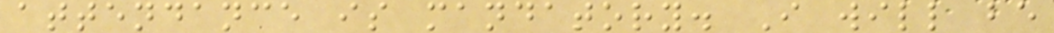attendance is mandatory. I will be
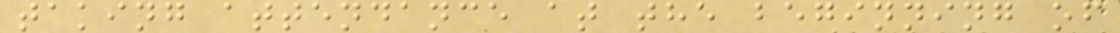taking attendance at the beginning of
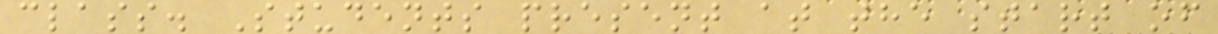class. Students present at the start of
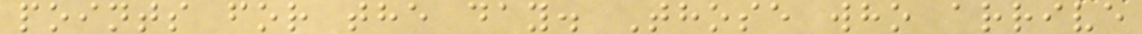points for the day. Those who arrive
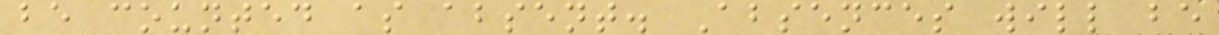be counted as absent. Absences will be
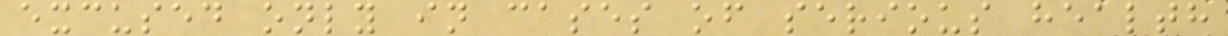excused only in cases of serious health
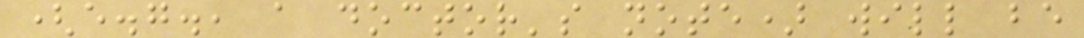(e.g., a doctor's note) will be
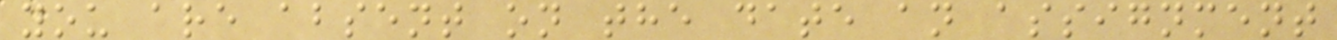you are absent on the date an assignment
